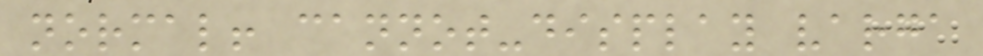normal! cannot-display varga
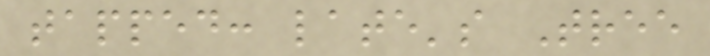tapped: late's Tree
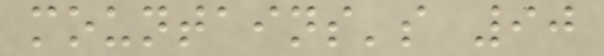mountains's 90
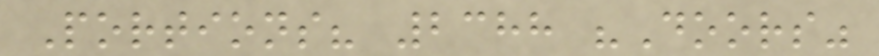Portions? 2388 "Doors"
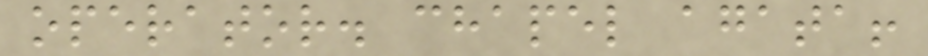operator. chapel agata!
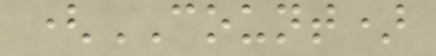(COUNT)
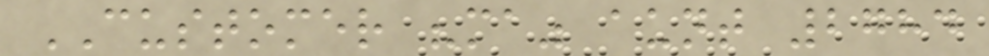CUSTOMER "ma" aunt 2784
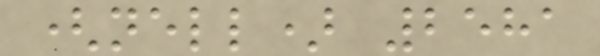(nell) 2581
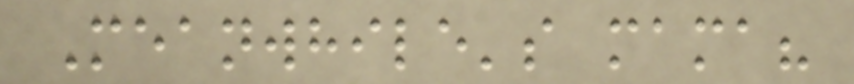Meanwhile's mama?
